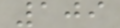109
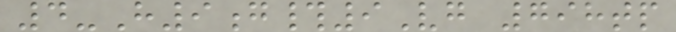4-H9g#9Vg 798tp
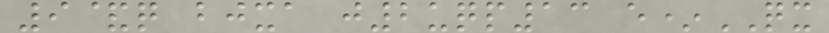9&q bjxa j2uqp13 e*QX
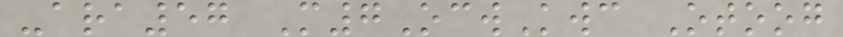-ara57 M7OcwKwc Otoog
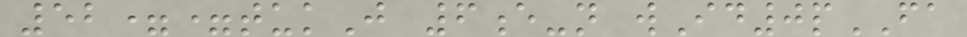52==tukJ 6e-n wId0pFA
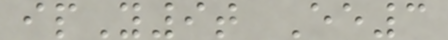ipY9t Ee3
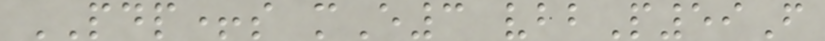PDP+s mE3 vbbP59F
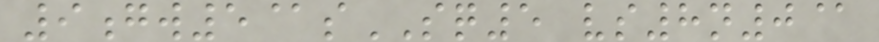9gw5@sSQ5 vs8n0@
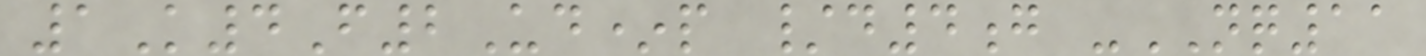1K4F2Ud*p /d4g -NQ11
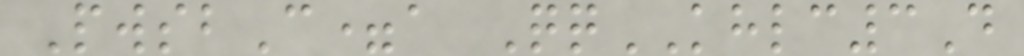PwsbC=a QqKHLC3D
